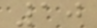10
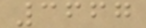3667
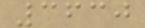3630
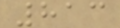813
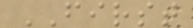FIRST
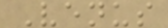Venus
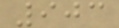903
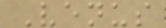Venus
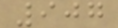907
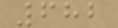682
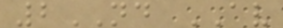2ND AV
